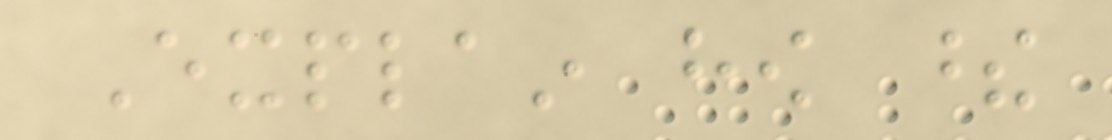Explain how these
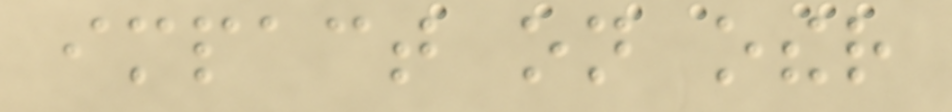impact on other
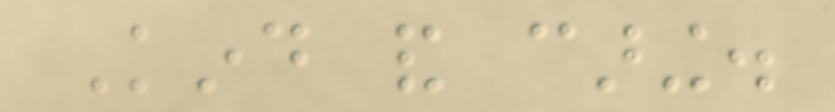Kind and caring.
